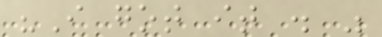"I got it . "
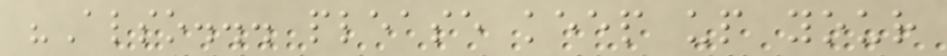"Also... please keep up your
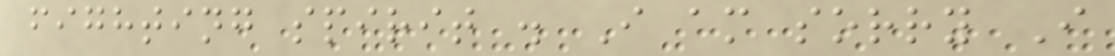fighting spirit . I am sorry I
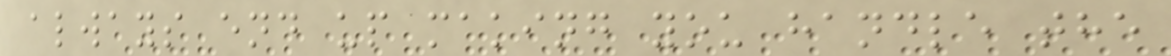always end up making you handle the
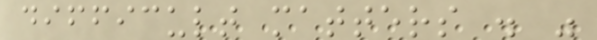difficult matters . "
